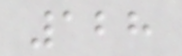128
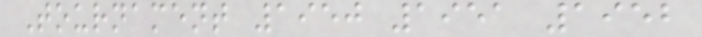Tournament 1950 1951 1952
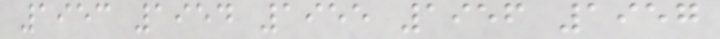1953 1954 1955 1956 1957
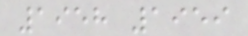1958 1959
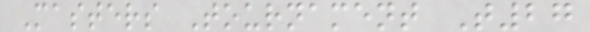Masters Tournament T27
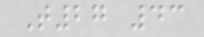T27 43
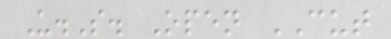U.S. Open CUT
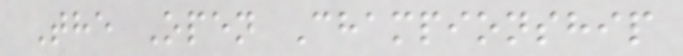The Open Championship
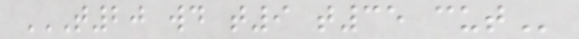T20 WD T9 T35 CUT
